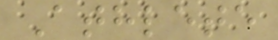Athlete
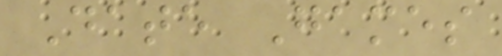Date Games
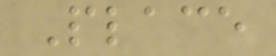Place
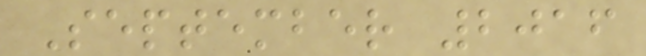September 2016
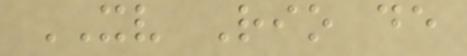XV Rio de
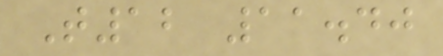T12 11.40
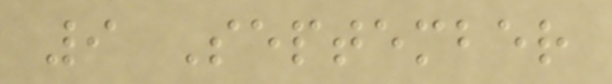9 September
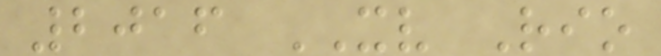2016 XV Rio
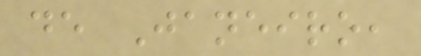de Janeiro,
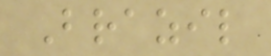Brazil
